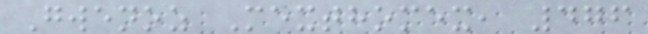Gwenoz Mexthomex, 476
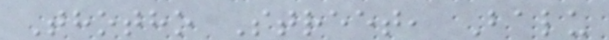Thotho Street, Balu
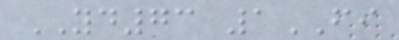YD73 1FI
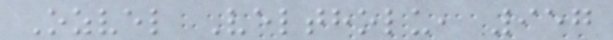Ozvel Veltholu, 957
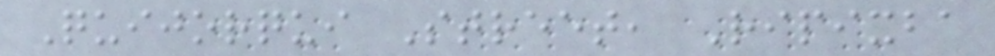Quijorqui Street, Ripixba
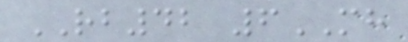RB42 6MH
